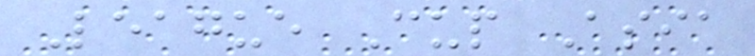League Cup Asia
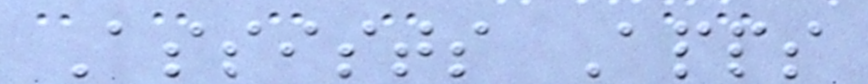Assists Apps
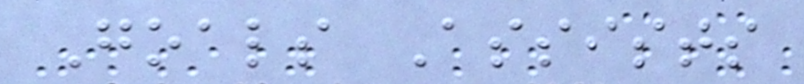Goals Assists
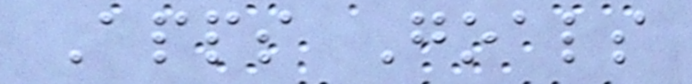Apps Goals
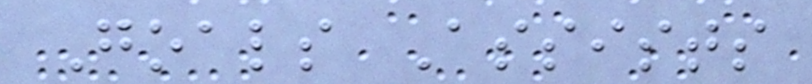Goals Assists
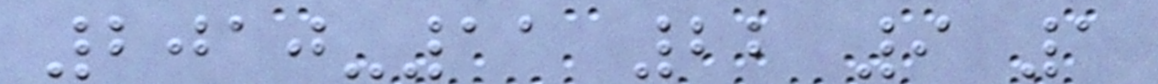2010-11 22 9 1
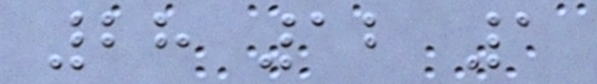28 12 1
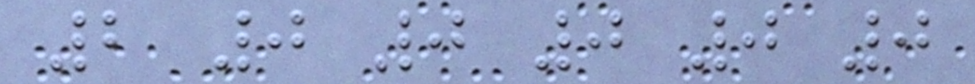2 0 0 0 0 0
